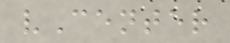vCenter
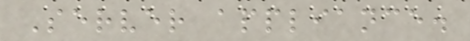Server appliance.
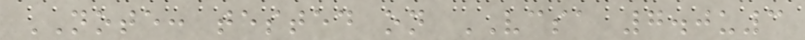NOTE: tested on VCSA 7.0u3
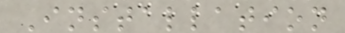Installation
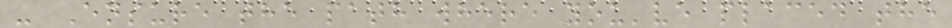- Ensure the path where you've placed the
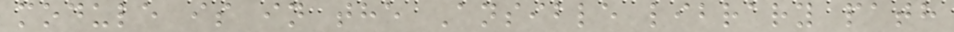module is in the Ansible library path
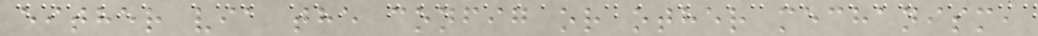either via the config or other mechanism,
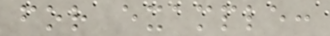for example:
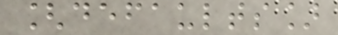[defaults]
